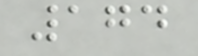174
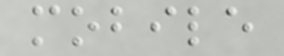mobile
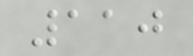110
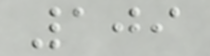109
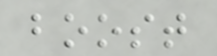boost
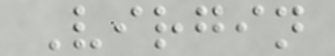Virgin
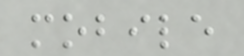mobile
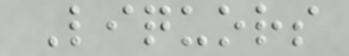Liquors
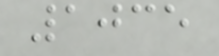1035
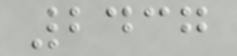2437
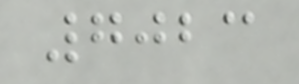7023
